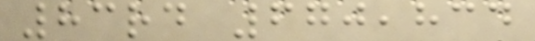83rd 670,834
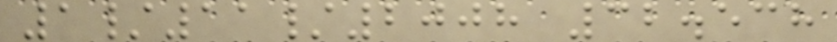1/11/2008 32.538
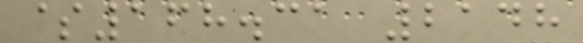$168.31 2148
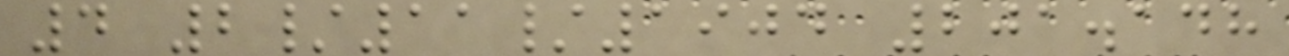4 2/11/1904 201.148
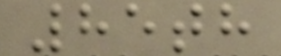85th
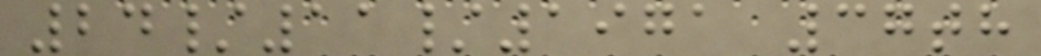24/11/1971 37th
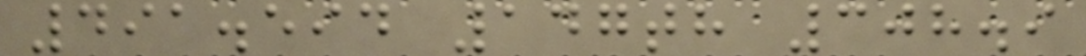491.594 147th 308.9
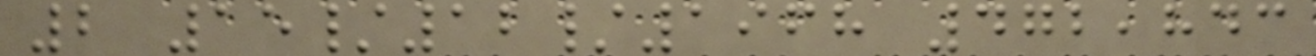2 15/12/1968 472,843
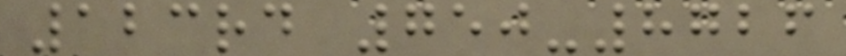123rd 750-8726
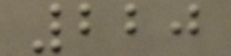220
